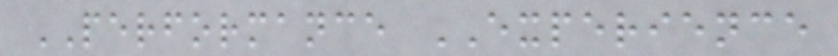PERFORMANCE EXPERIENCE
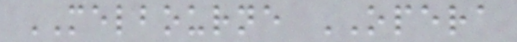MELBOURNE OPERA
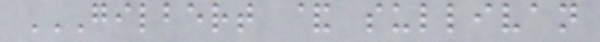GILBERT & SULLIVAN
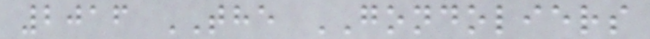2016 THE GONDOLIERS
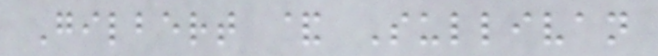Gilbert & Sullivan
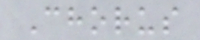Chorus
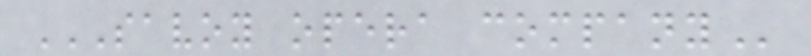SAVOY OPERA COMPANY
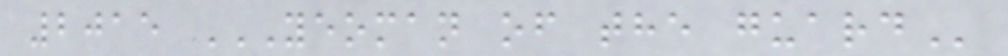2015 YEOMAN OF THE GUARD
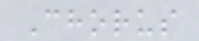Chorus
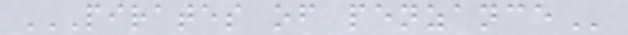PIRATES OF PENZANCE
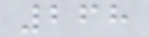268
